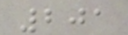201
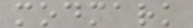modmark
